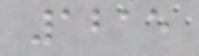1215
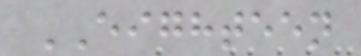EIGHTEEN
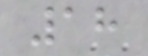18
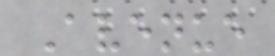Avenue
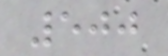500
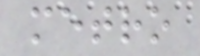metro
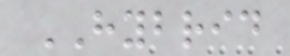HYBRID
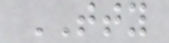TTY
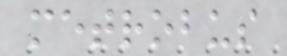metrobus
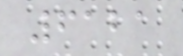6121
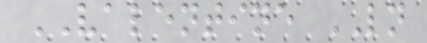VALENTINE LN
